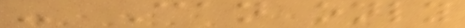- Can only
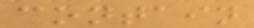contain
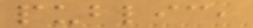public,
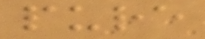pure
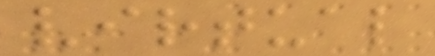virtual
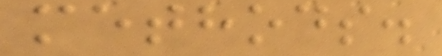methods.
